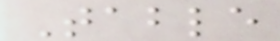Table
